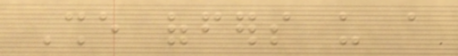She offers us a
